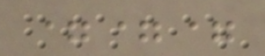===
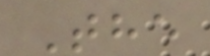The
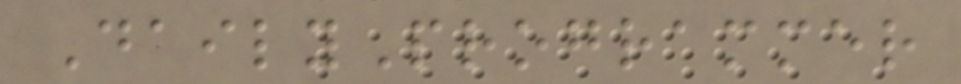DailyProgrammer
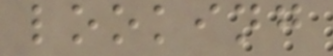looking
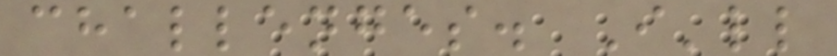challenges. I'll
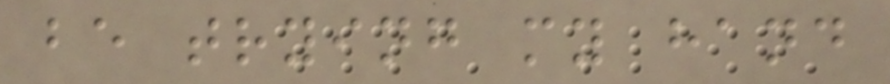be trying my hand
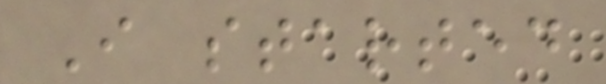I started
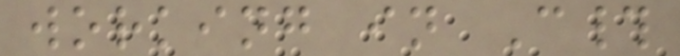working in C#
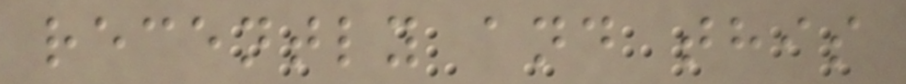recently and this
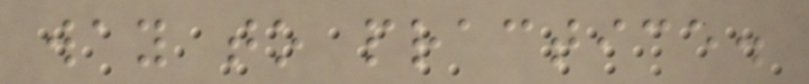way to practice.
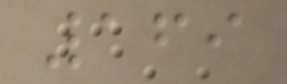169
